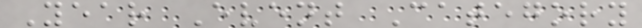Year Event Category
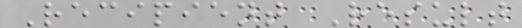Recipient Result
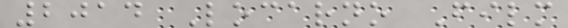2014 Locarno Film
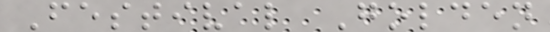Festival Golden
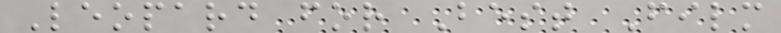Leopard for Best Film
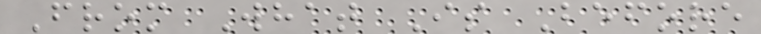From What Is Before
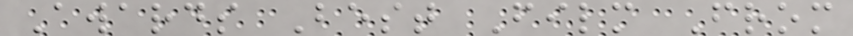Awards Best Film From
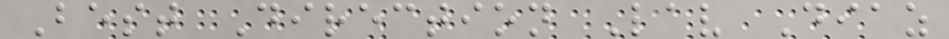Best Direction Lav Diaz
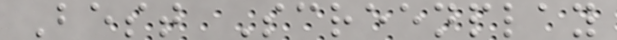Best Screenplay
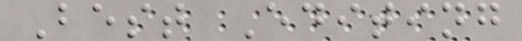Best Editing
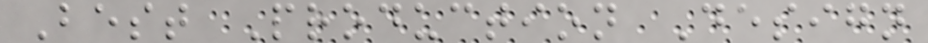Best Production Design
